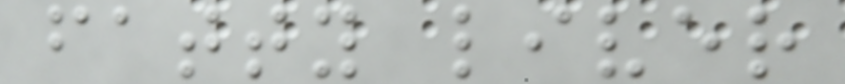fatty liver
